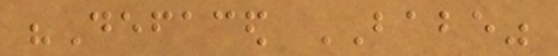"Defaced BABE"
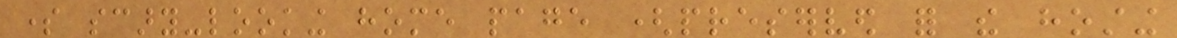some scary-looking home page (preserved for the hosting
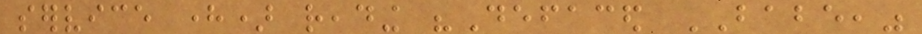service here) reading "Defaced BABE,"
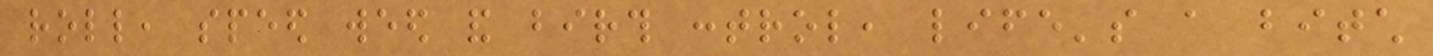roll, speed weed and birth control, life's a bitch
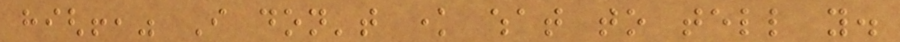high!," I don't know what to tell you.
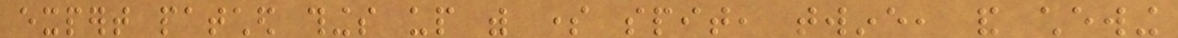expert patched things up with some spit, twine, and chewing
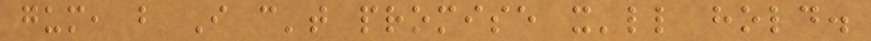gum, but I can't promise it'll hold.
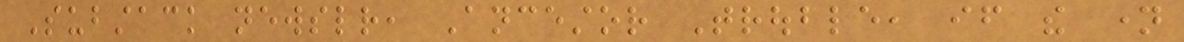Substack newsletter, Ancestor Trouble, if the name
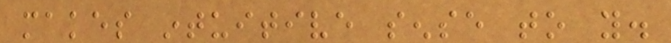makes intuitive sense to you.
